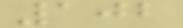102
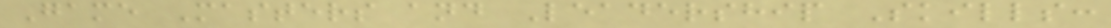Game Masters and Leadership Skills:
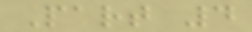Part 4
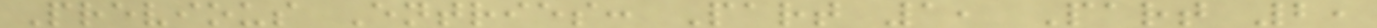Previous Entries: Part 1, Part 2,
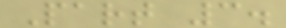Part 3.
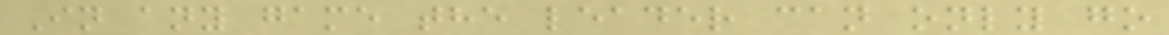In any game the leader can only go
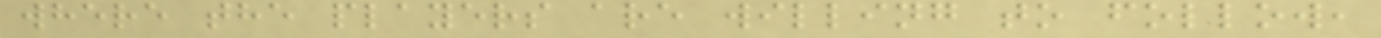where the players are willing to follow,
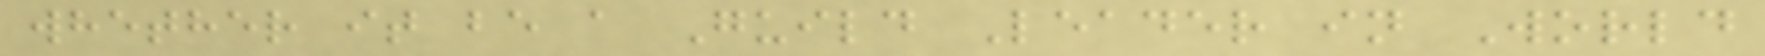whether it be a Guild Leader in World
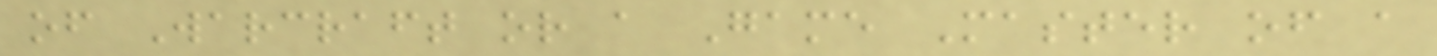of Warcraft or a Game Master of a
